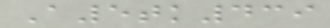A5tk439
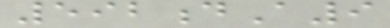592dA9
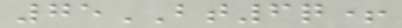75BT6q+
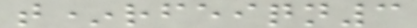t*rfeiqn3
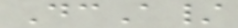DcA/
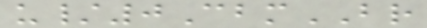u/0CbmBR
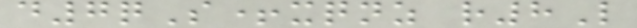d7qS+xqnz r8L
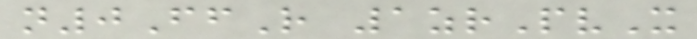n0FfR 1zrPvX
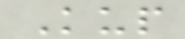Kup
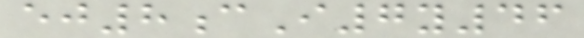ej8cI7y46
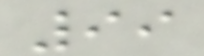99
